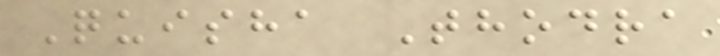Quisha Thodra
